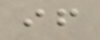if
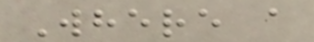Where a
